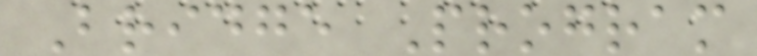Bridge Program
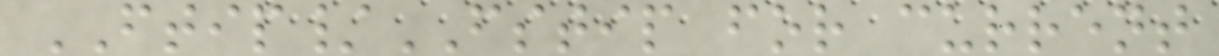FTIP/FSTIP for current
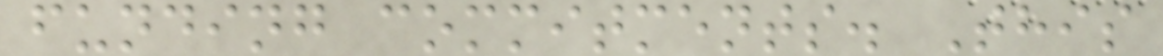funding commitments. This
